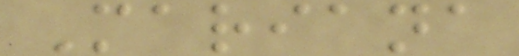Mariana
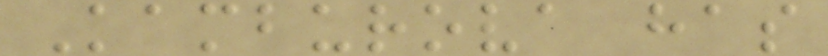Kamburova has
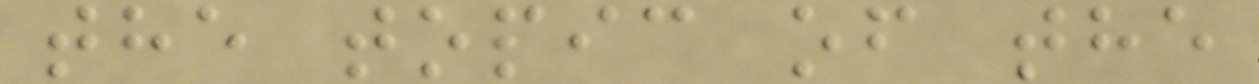the topic of the
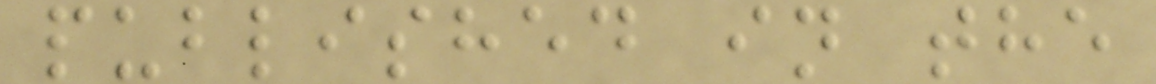published in the
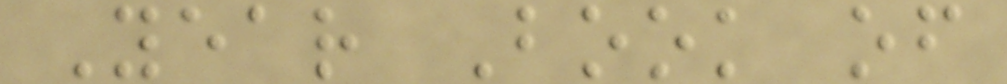Year Book of
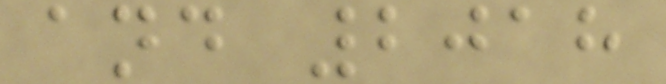and 2018
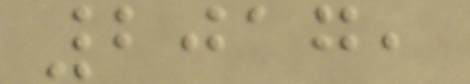2017,
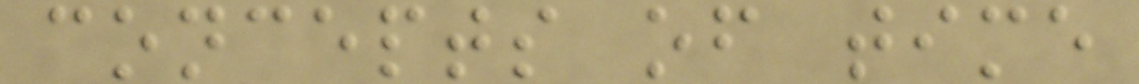concepts of time
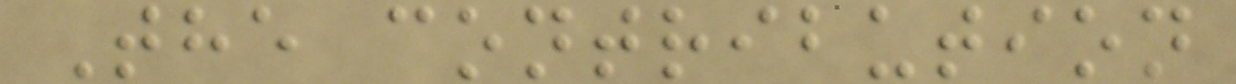The contribution
